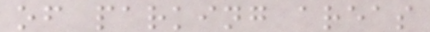of parking areas
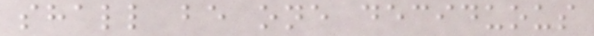shall be one deciduous
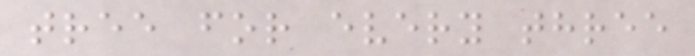tree for every three
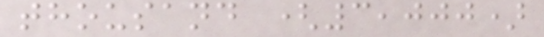thousand (3,000)
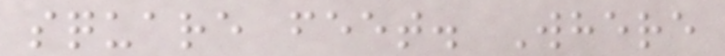square feet. Where
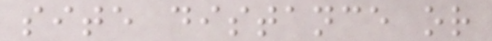site distance or
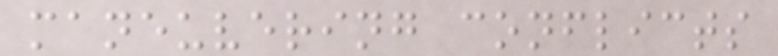maneuvering conflicts
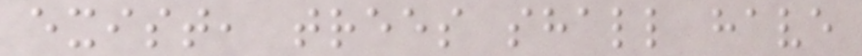exist, trees shall have
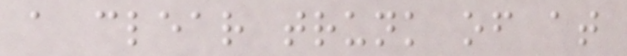a clear trunk of at
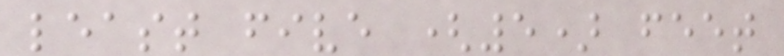least five (5) feet
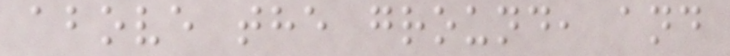above the ground, and
